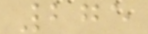275
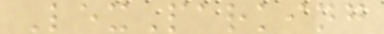LexParking
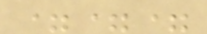===
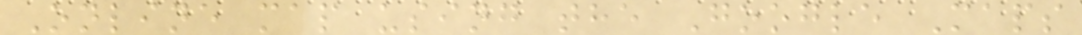Online map using the Google Maps
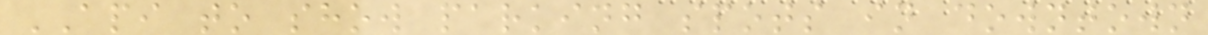API to show parking spots in downtown
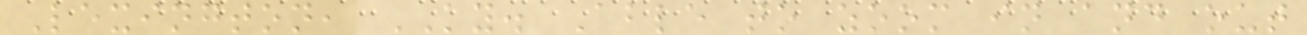Lexington, KY. Able to zoom in and out
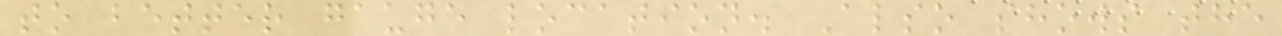to better gauge location. Also shows the
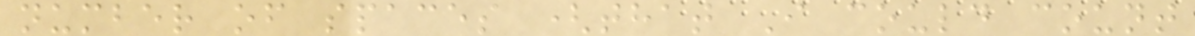number of spaces (that I could count
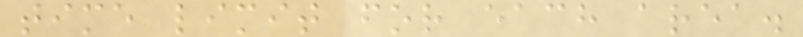time limit for each area.
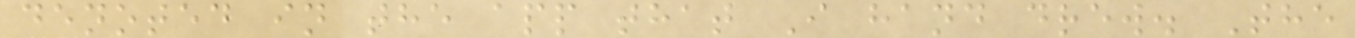denoted in the app that I hand drew. The
